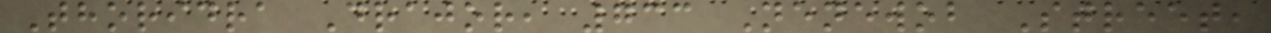Thoridra Drajor, 733 Nenewob Street,
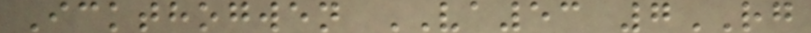Ickthogwen VA53 7RG
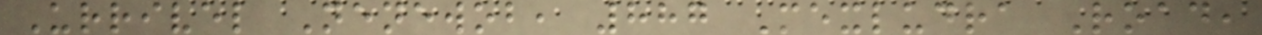Urrivel Nenewob, 887 Mexludra Road,
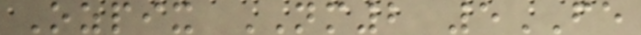Ozpix NM2 5FE
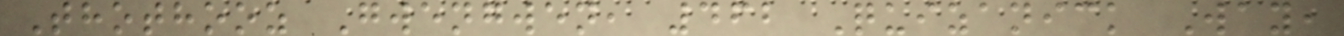Thothooz Gwengwen, 462 Quizanick Way,
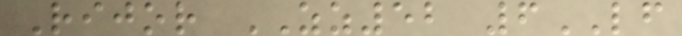Rijor ZZ52 6LF
